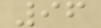96
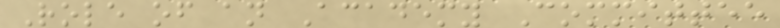Role of an Academy Committee
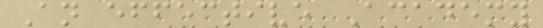An effective Academy
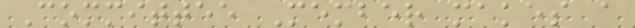Committee Member makes a
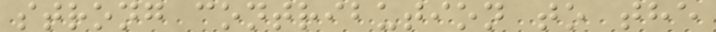strong contribution to the
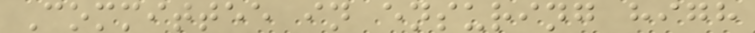Committee in ensuring high
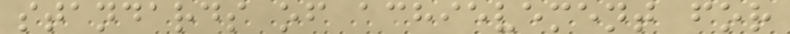standards of achievement for
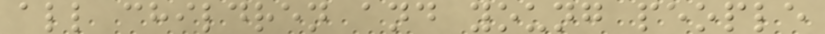all children and young people
